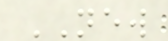NEW
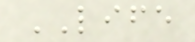LIFE
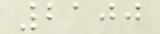2100
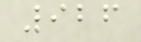926
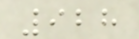928
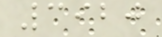3920
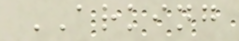ARKING
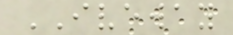IVEWAY
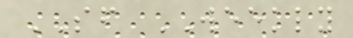SF WEEKLY
